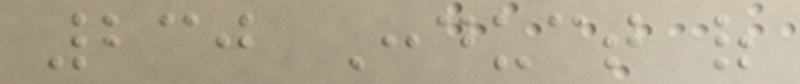230 Conduct of
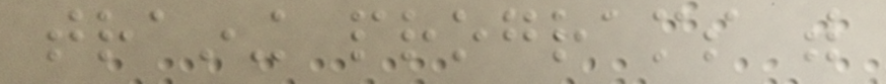training programs with
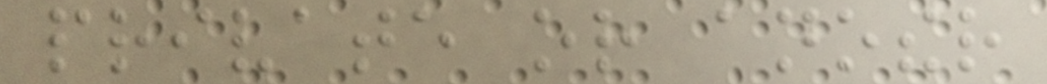private or another
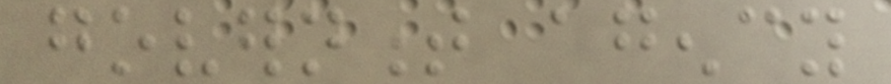government agency
